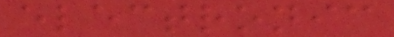electronic
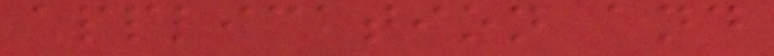application and
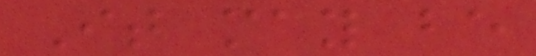It may be
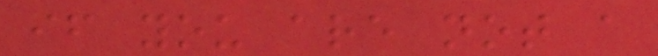if you are not a
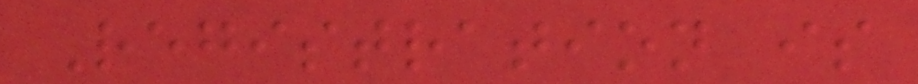Registration is
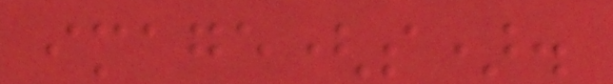image(s).
